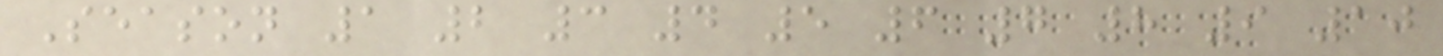Season 1 2 3 4 5 6 7 8 9 10
